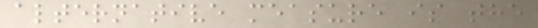alternative measure is the
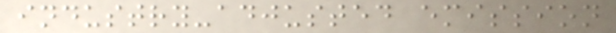industry-adjusted emission
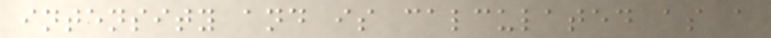intensity and is calculated as a
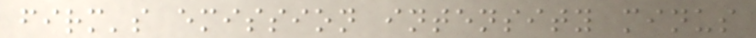firm's emission intensity minus
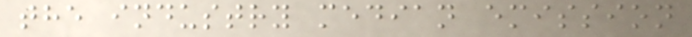the industry median emission
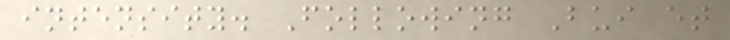intensity. Following Bui et
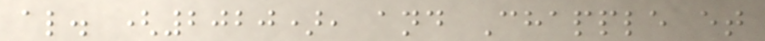al. (2020), and Chapple et
